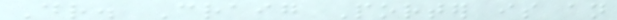Dr. Craig Porter is an
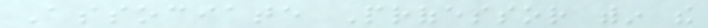Associate Professor within the
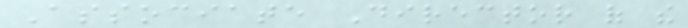Associate Director of the
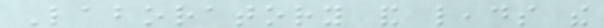Laboratory and leads the
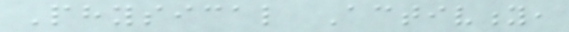Physical Activity,
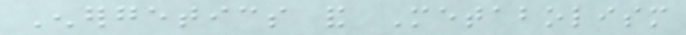Energetics and Metabolism
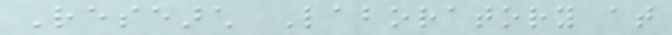Research Laboratory at
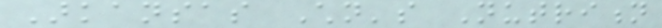Arkansas Children's Nutrition
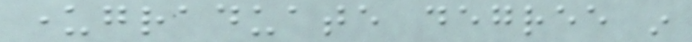undergraduate degree in
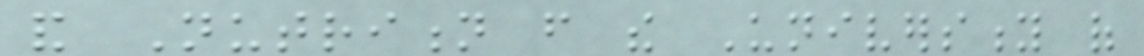and Nutrition from the University of
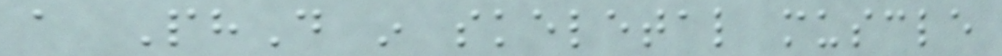a PhD in skeletal muscle
